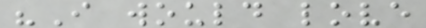"I would love
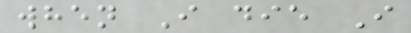when I die I
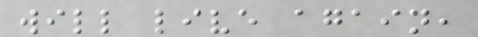will live again,
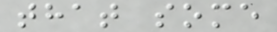that some
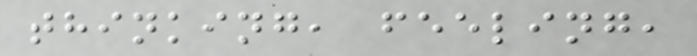thinking, feeling,
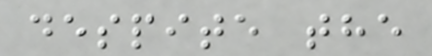despite the
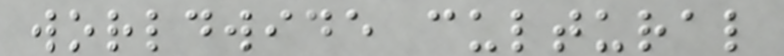worldwide cultural
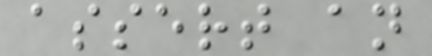assert an
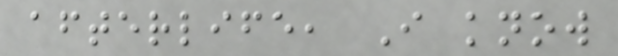afterlife, I know
